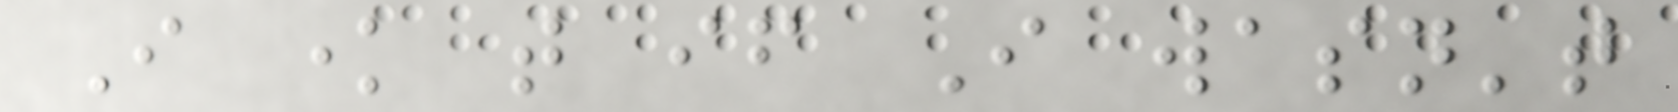I know that if I wasn't
